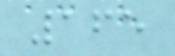165
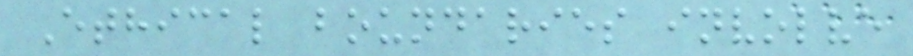Ethical boundaries involve
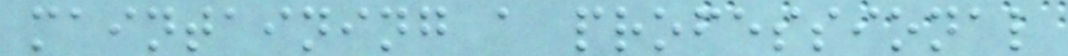maintaining a professional
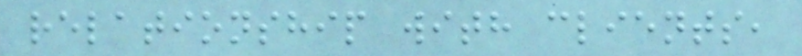relationship with clients,
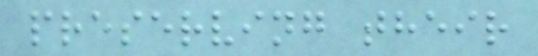preserving their
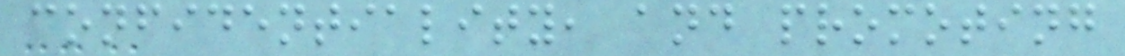confidentiality, and promoting
